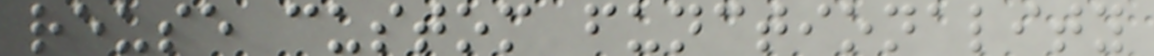reuse custom functionality
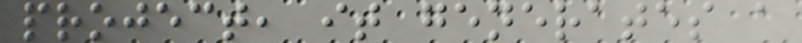project, it generates a
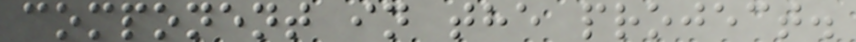component in the project.
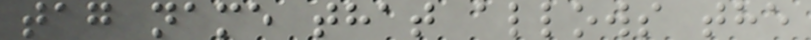tag name that allows the
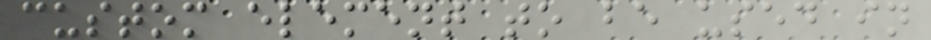custom element to be used in
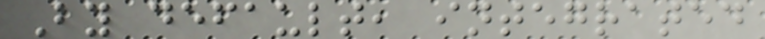By default, integrated
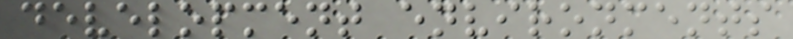development environments
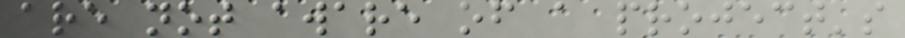are not aware of a project's
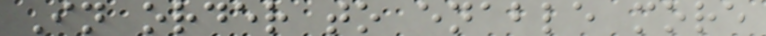In order to enable more
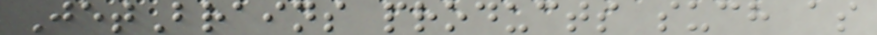JetBrains products such as
